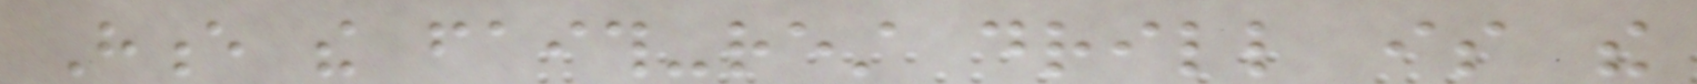Hence the faith-rest drill is the
